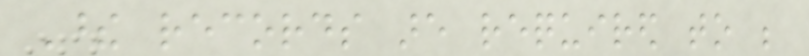These records are required to be
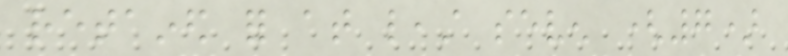retained for at least seven (7)
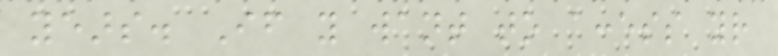years. If you want to access your
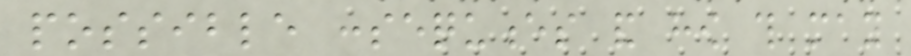possible consequences and how this may
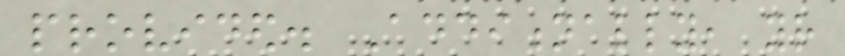provided. Additionally, your
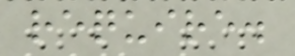require.
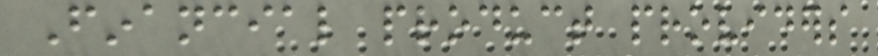Financial product providers
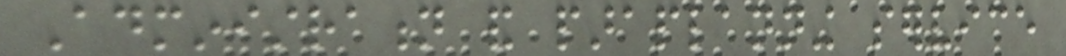Administration and paraplanning service
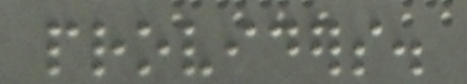providers.
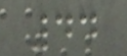44
